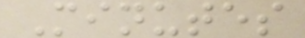Minutes
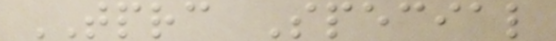TPRC Special
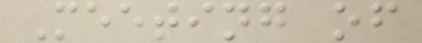Meeting of
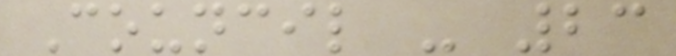Council - 23
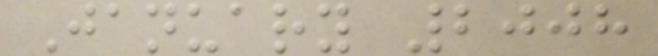January 2008
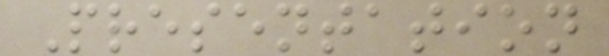Presentation
